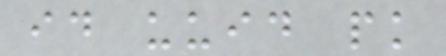id uuid pk
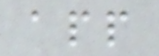app
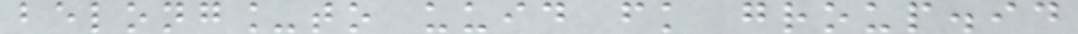belong_to uuid fk group.id
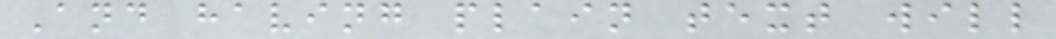And having plain text will
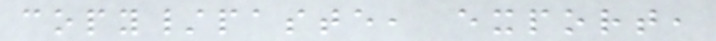copy/paste, export,
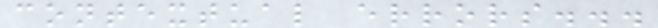contextual errors...
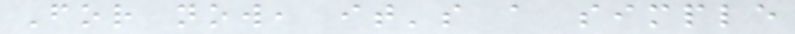For now, it's a simple
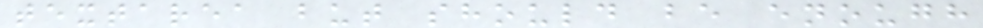textarea but should be enough
